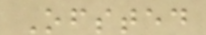Ofsted
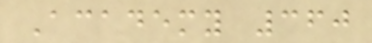Academy 360
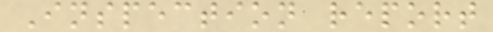Inspection report
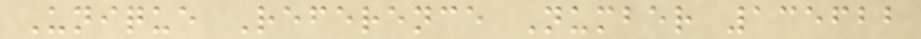Unique Reference Number 135622
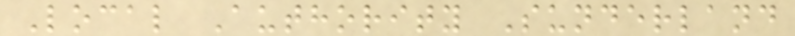Local Authority Sunderland
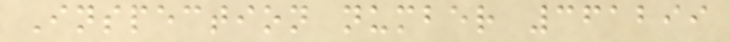Inspection number 361299
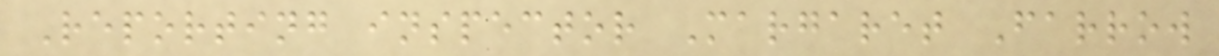Reporting inspector Margaret Farrow
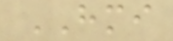HMI
